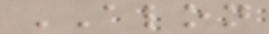ALON
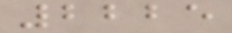2225
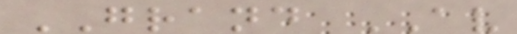GRAND AV
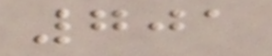701
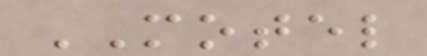MOTEL
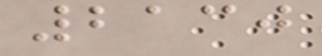2130
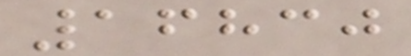16830
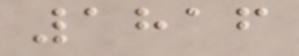1816
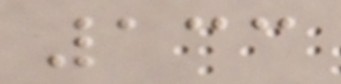133
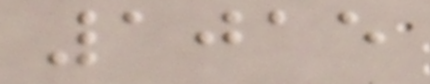1015
